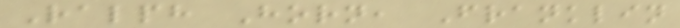Ralph Horn, Franklin
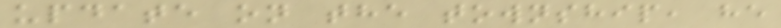update on the township, he
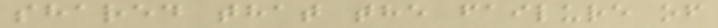shared that the failure of
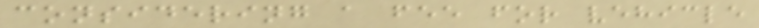considering a fee for vehicle
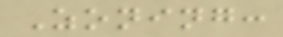Zoning:
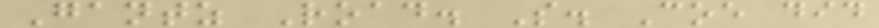Gantz Road. S. Coe did
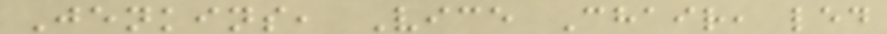Jenkins, Vice Chair, led
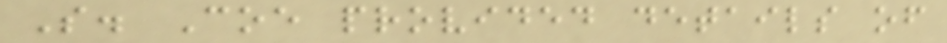S. Coe provided details of
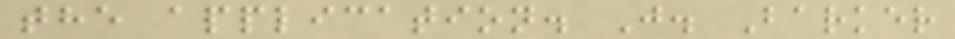the application. J. Barker
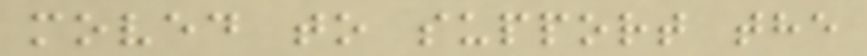moved to support the
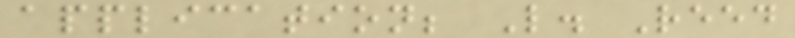application; L. Reed
